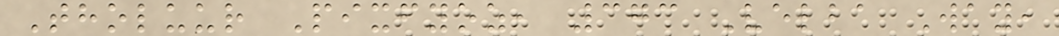Tholuur Pixfyoz, 373 Velba Way,
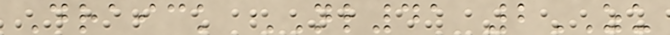Draick NL41 2ZU
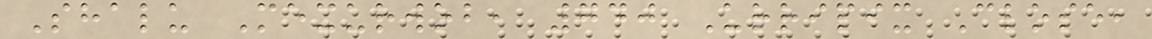Shalu Mexurwob, 740 Urripix Close,
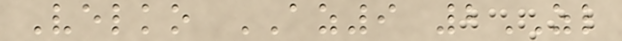Velko AZ9 2ZL
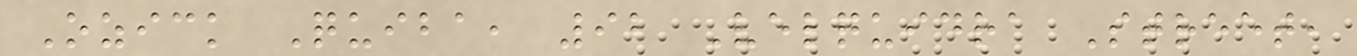Ozick Quiba, 92 Velquidra Street,
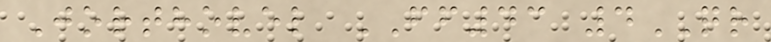Jorthovel FF43 4QR
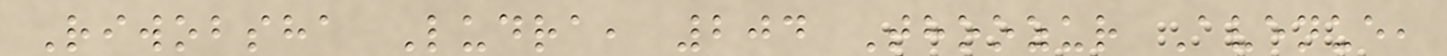Riwobsha Ludra, 204 Thoozur Avenue,
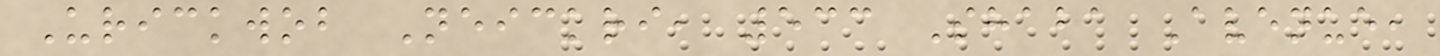Urickwob Neickri, 533 Shaba Avenue,
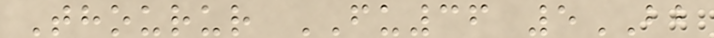Thourur FU36 5BB
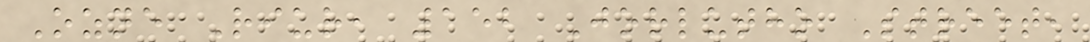Ozne Riur, 152 Jorlutho Street,
